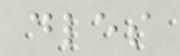dles
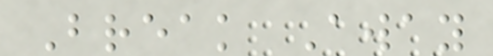Break Away
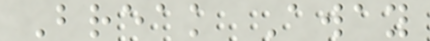Break Away
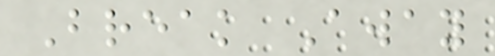Break Away
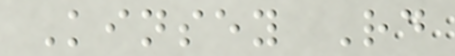Kinsey Rd
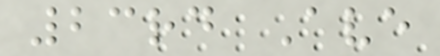23rd Ave
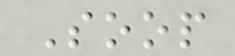Soop
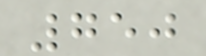750
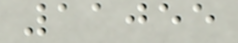11055
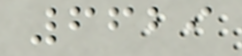6629
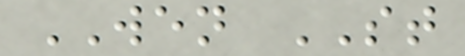WEN ST
